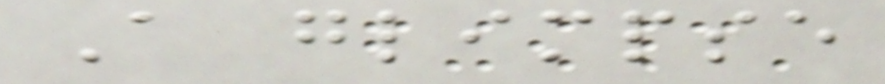A glimpse
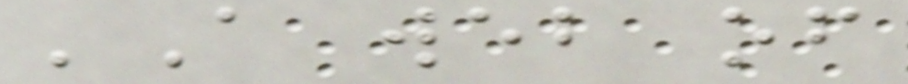'A web of
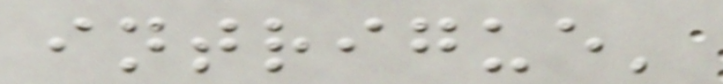intrigue'
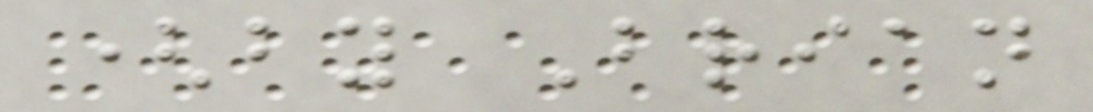(by Brian
